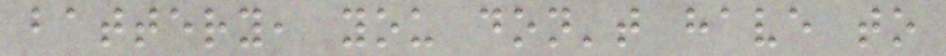battery, you don't have to
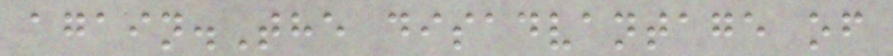again.The disadvantage of
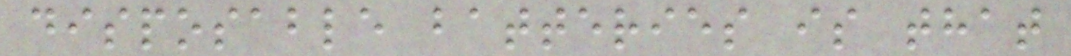disposable batteries is that
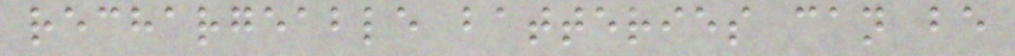rechargeable batteries can be
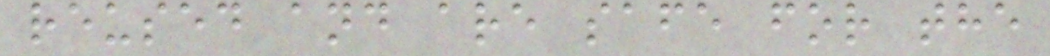reused and are safe for the
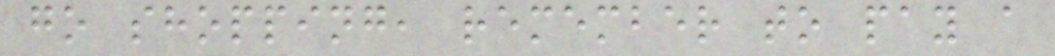go shopping, remember to pay a
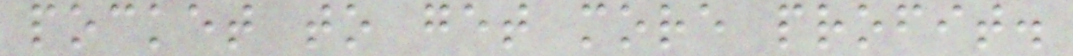pocket to get more profit.
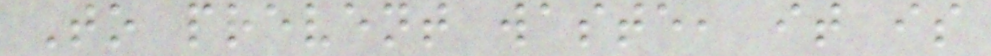To prevent waste, it is
